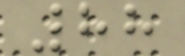88
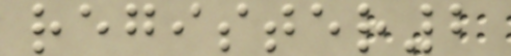register2
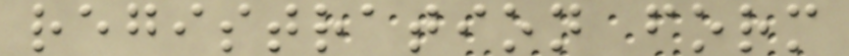registration form
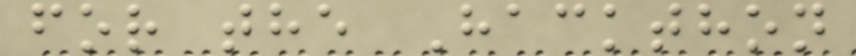for the Hackthon
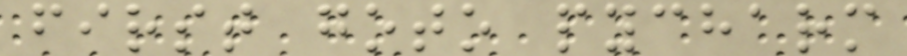first goto pycharm
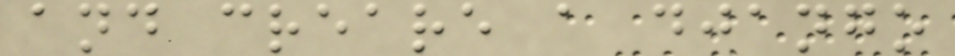and creare a django
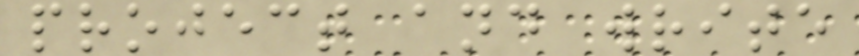project and write
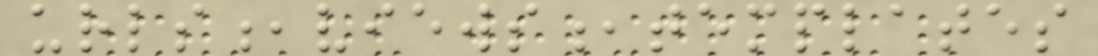urls,views,templates
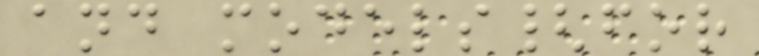and models{for
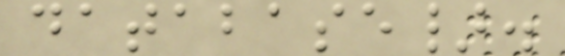database}.
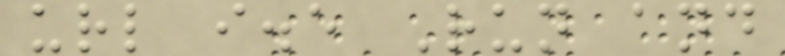url i.e Run and
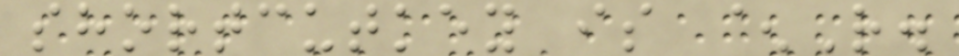shortcutkey is ^R.
